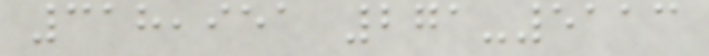318,951 271-5113
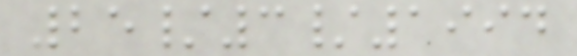25/3/1994
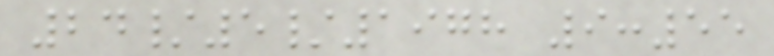24/5/1978 9:55
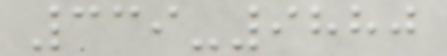339-9880
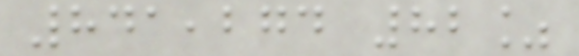841,274 82%
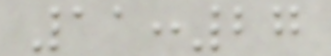11:27
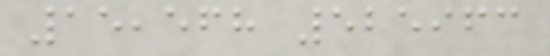15,568 525963
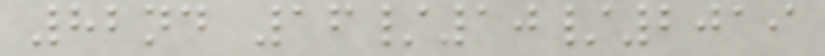82nd 16/10/2019
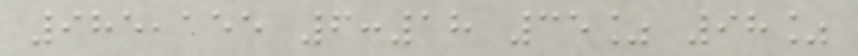985,155 6:18 35% 98%
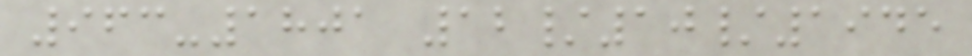963-1801 12/10/1945
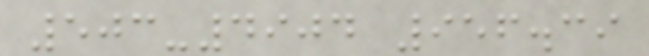503-4904 956.39
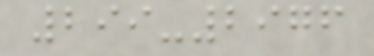299-2976
